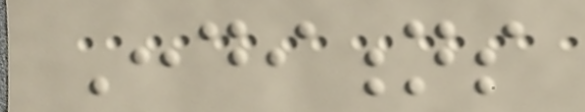Conditions
